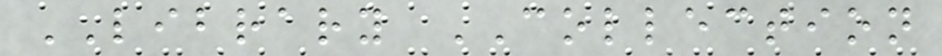LIBRARY COLLECTION
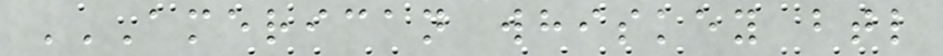AMERICAN WHISKEY BTL
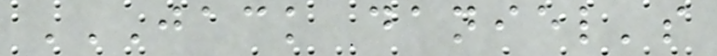JACK DANIEL'S
